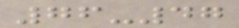76-47
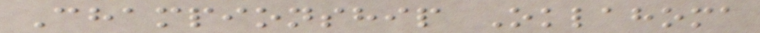Championship Oklahoma
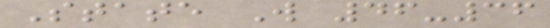State W 46-36
